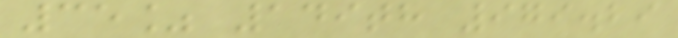35% 149th 979.29
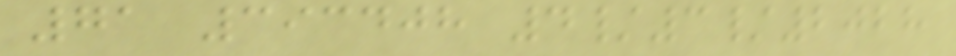71 393408 4/3/2028
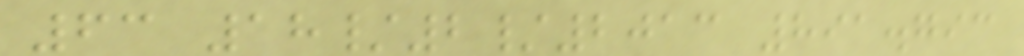63 18/2/2013 891.793
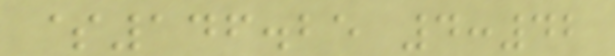$146.25 4:42
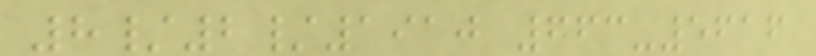8/2/1910 663-5616
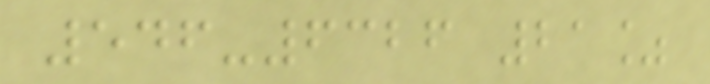546-6326 21%
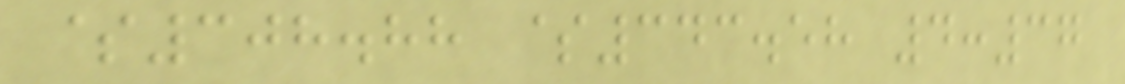$308.88 $343.58 4:37
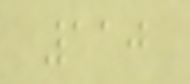110
